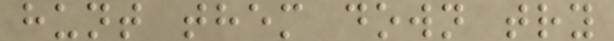hunt them down try
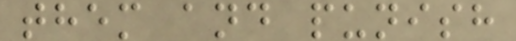them and punish
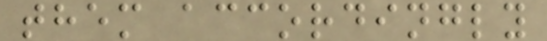them accordingly
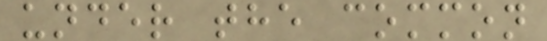under the common
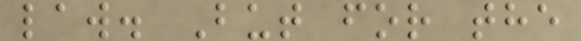law. But for the
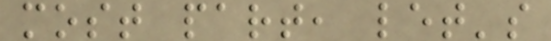most part, let's
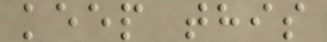keep this
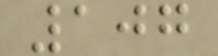107
